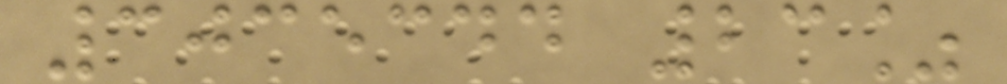3035344 23%
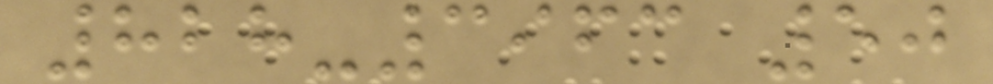828-3963 50
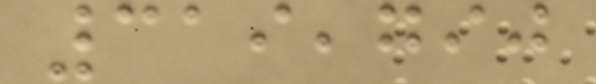319,790
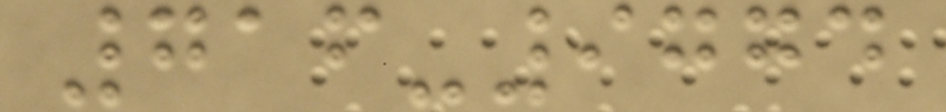716-9774
